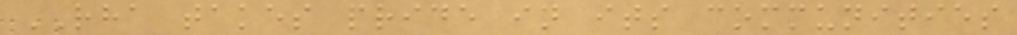RHA takes pride in its communities
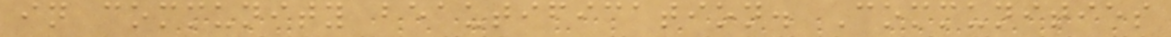in community beautification. Communities
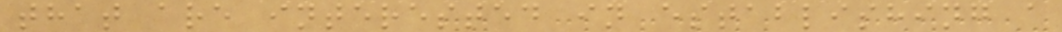that are interested in establishing a
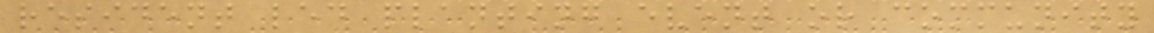resident led planting event or community
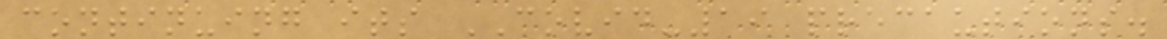continuing its COVID-19 precautions.
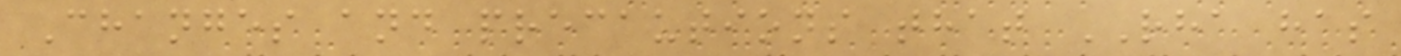Changes and precautions that RHA has
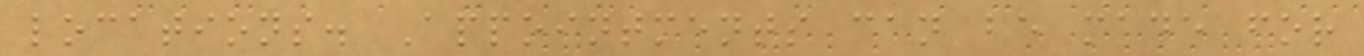locations. Appointments can be made for
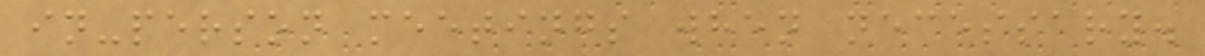in-person meetings when necessary.
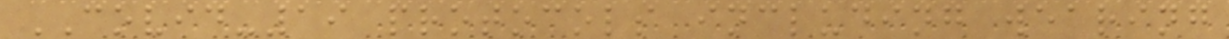COVID-19 protocols including wearing
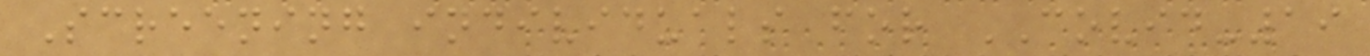Screening individuals for COVID-19
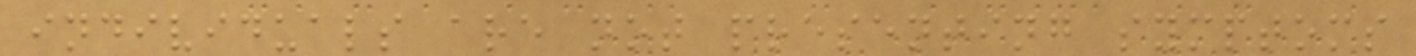individuals are not presenting symptoms
